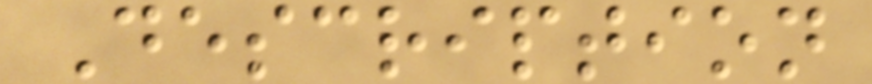Description
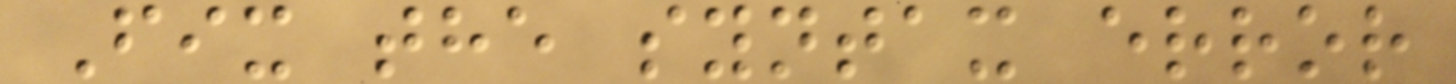Fix the syntax error
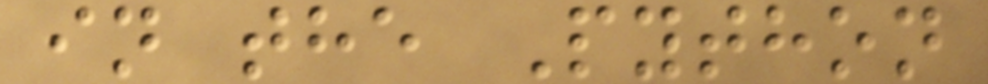in the Python
